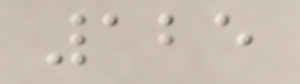125
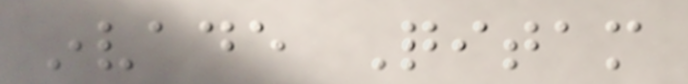invade Qitam
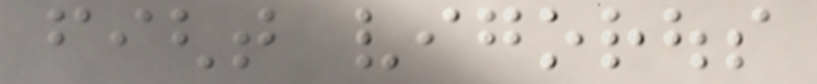fight vigorous
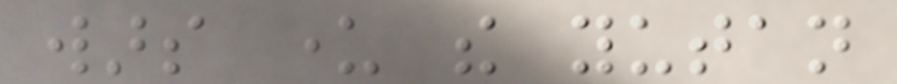wars under the yutan
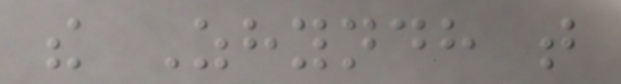the Zhyndh that
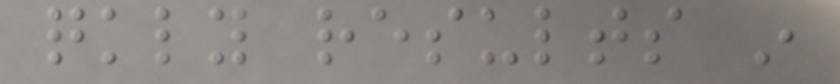quickly results in
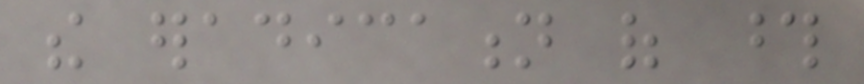the eradication of those
